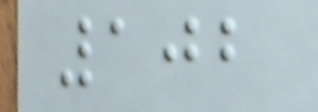102
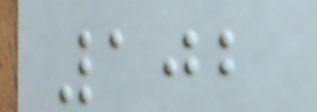102
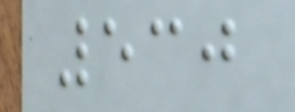530
